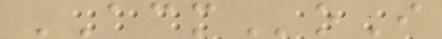ACMoI
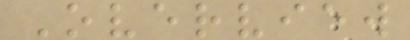Overview
